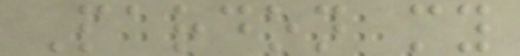Pardon my
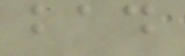bad
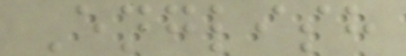English
